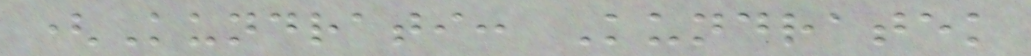(Kundrati: Kundratek
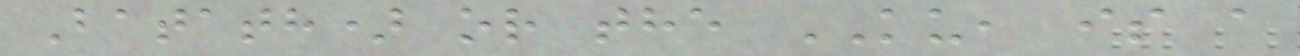Batath) or the KU, is a
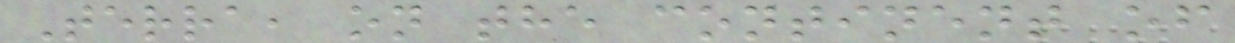Terra, on the continent of
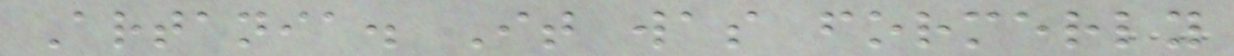Artania. It was formerly
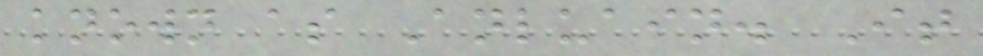known as Anluain. It
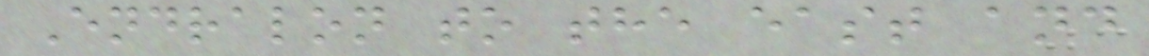Endralon to the east and
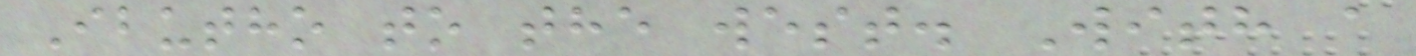Ibutho to the west. With a
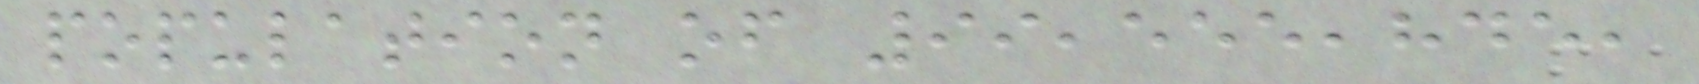population of 99,555,845,
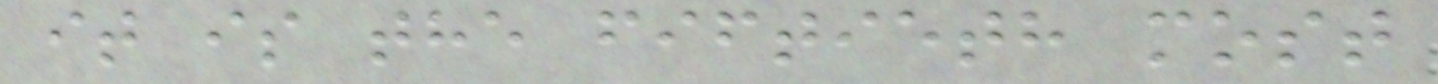it is the fiftieth most
